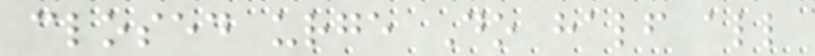closed urge Do half all
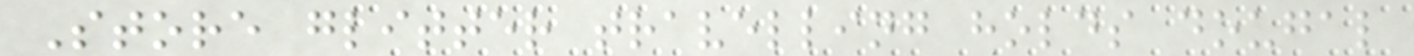Store glitter travelling holds dougal
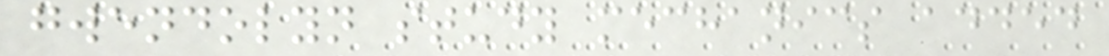gwendolyn study mechanics added
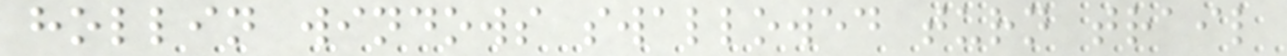hollin windows swallowed turn trail
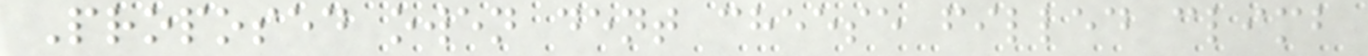Proposed owen dent cheese filled climb
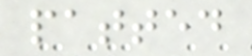patted
